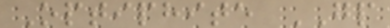Optiphite GP
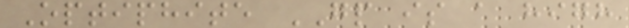Optiphite GP is a high
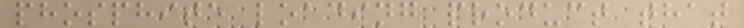phosphite loading product that
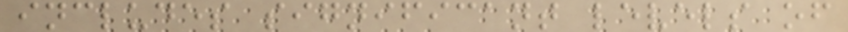includes significant levels of
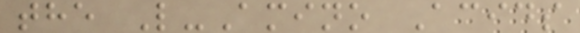the L-Amino Acids
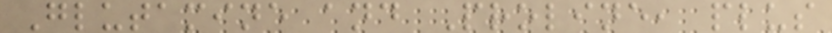Glutamine and Proline, plus
